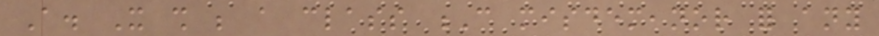A. It shall be a class C misdemeanor for any
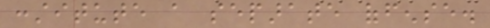constitute a separate offense.
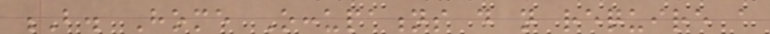B. Home Occupations do not require a
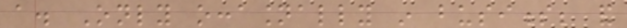a. Only occasionally in business; and
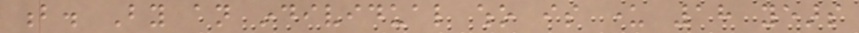b. By an individual who is under 18 years
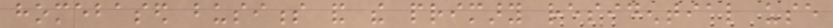homebased business and the primary residential use
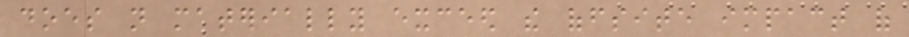does not materially exceed the offsite impact of
